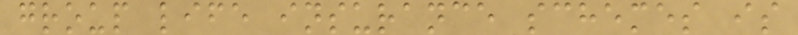group life insurance schemes is
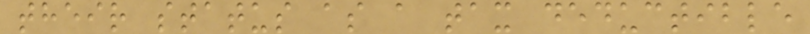their status as a tax deductible
